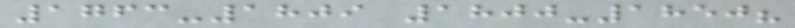1763-1809 1800-1850?
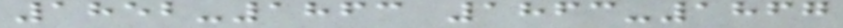1852-1863 1863-1867
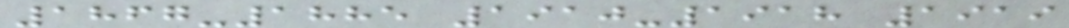1867-1885 1910-1918 1919
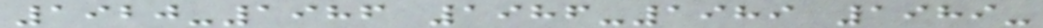1920-1986 1986-1989 1989-
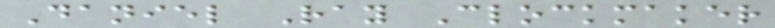Daniel Ray Clockmaker
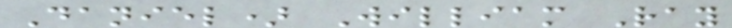Daniel) William Ray
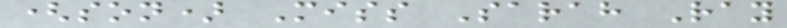(son) Miss Sarah Ray
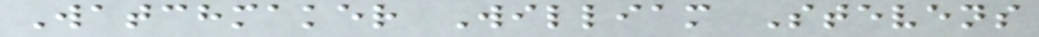Watchmaker William Stevens
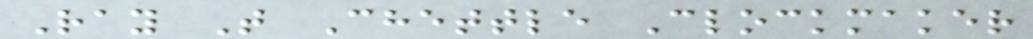Ray T Chettle Clockmaker
